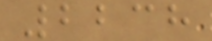2238
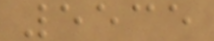5535
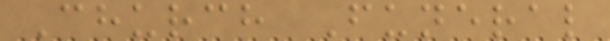Church Funeral
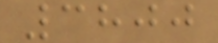3800
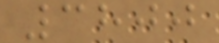3800
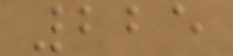225
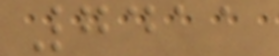7411
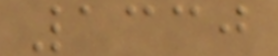1330
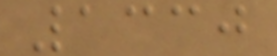1330
